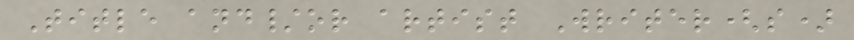Title and/or artist Writer(s)
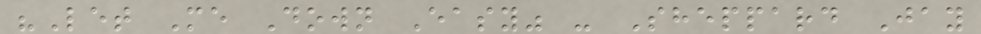"Let Me Down Easy" - Sheppard Jay
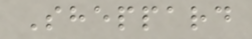Sheppard
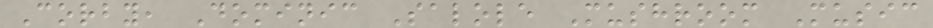Corby, Dominic Salole Mushroom Music
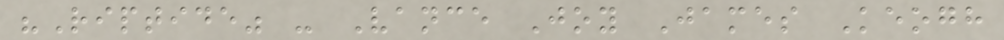"Riptide" - Vance Joy James Keogh
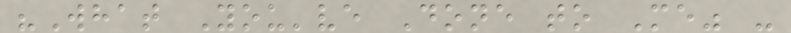"What You've Done to Me" -
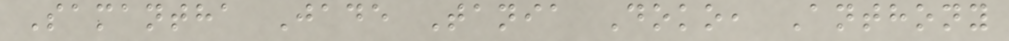Samantha Jade Tania Doko, Anthony
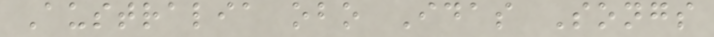Australia obo Idas Songs
